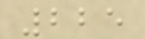225
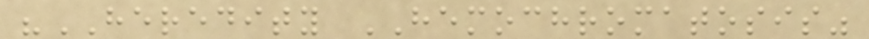"HEREDITY HEMOCHROMATOSIS"
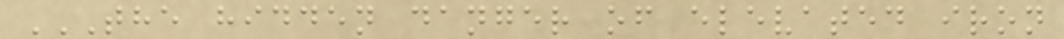THE HIDDEN DANGER OF ELEVATED IRON
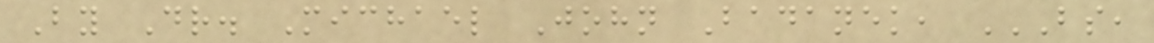By Dr. Michael John Badanek, BS,
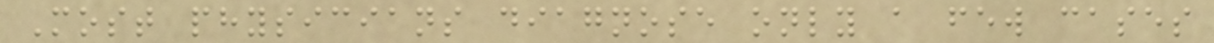Most physicians diagnose only a few cases
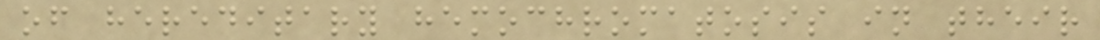of hereditary hemochromatosis in their
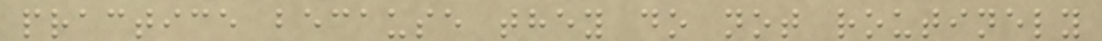practice because they do not routinely
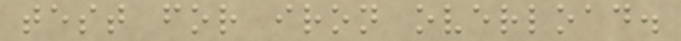test for iron overload.
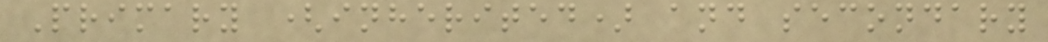Primary (inherited) and secondary
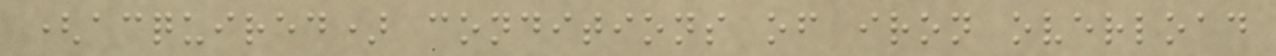(acquired) conditions of iron overload
